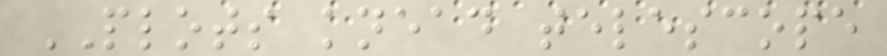PLOTS knead telescope
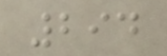294
